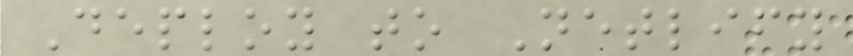Deploy to Netlify
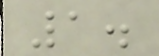1.
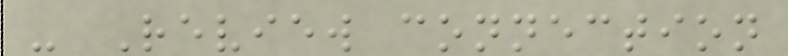- Review connection
